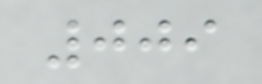009
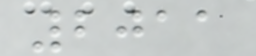2011
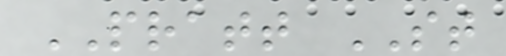PRATT ST
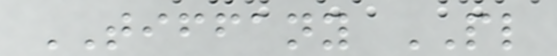TIFFANY PL
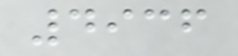4936
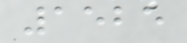1525
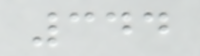344
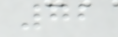72
